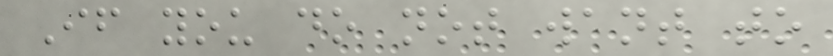If you do not want to
